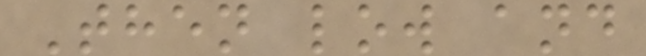Then low and
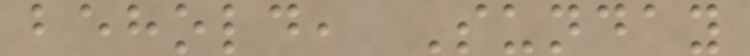behold, Sunday
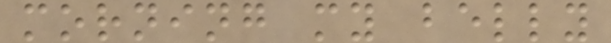morning my belly
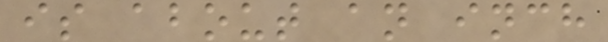is about an inch
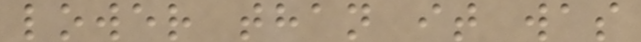lower than it was
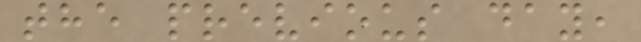the previous day,
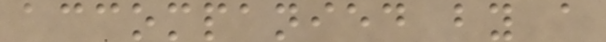accompanied by a
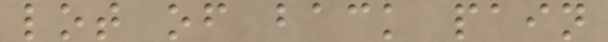lot of back pain
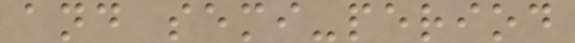and semi-period
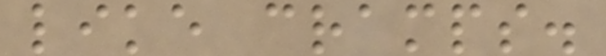like cramps.
